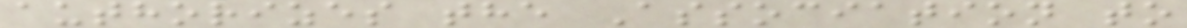authorizes the Association to
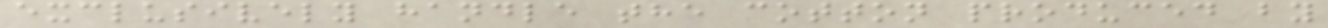exclusively handle the cotton produced by
